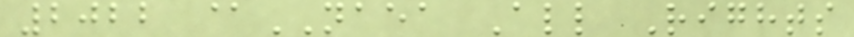2022 @NAEA All Rights
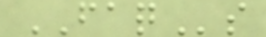FAQs
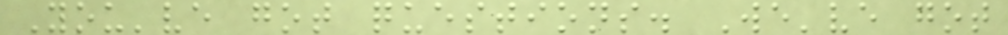You've got questions. We've got
